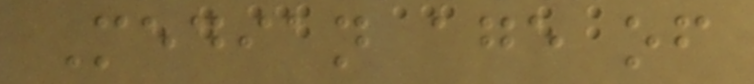Median age of
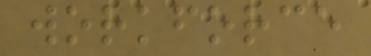workforce
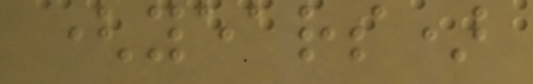(years)
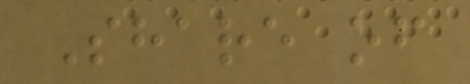Share of
